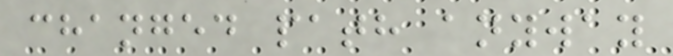changed path anyway
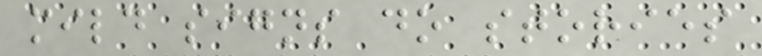mild signs do stories
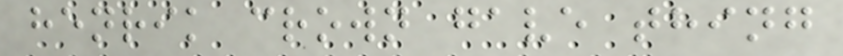henrik crown gave thing
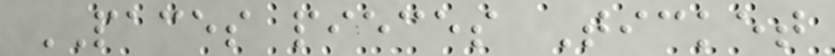PACES pieces Ticket
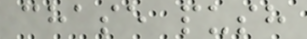chase push
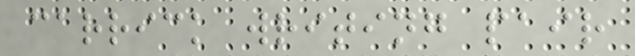carrick writing pair
